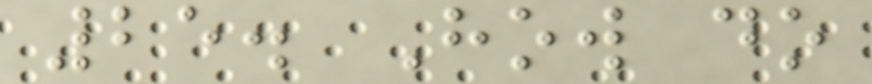25. How do
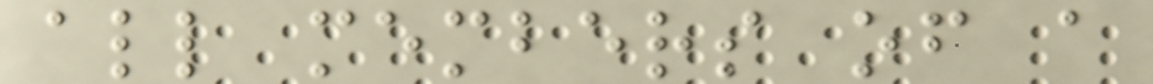all members of a
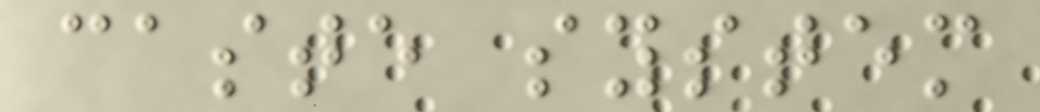caste system
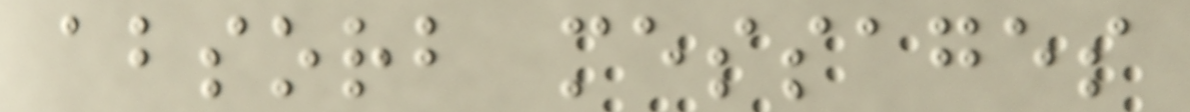absorb messages
